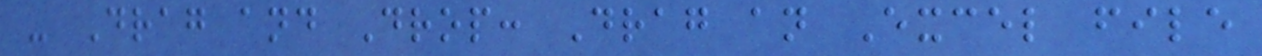- Drag and Drop: Drag an Excel file
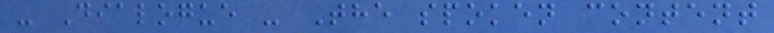- Dialogue - The spoken content
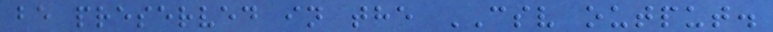be preserved in the CSV output.
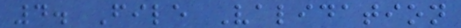4. File Validation
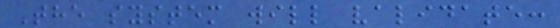The system will validate:
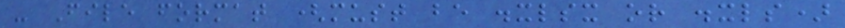- File format (must be .xlsx or .xls)
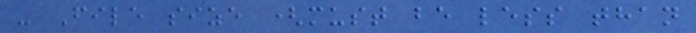- File size (must be less than
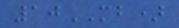10MB)
